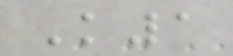K1
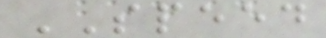SPEED
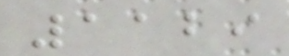1129
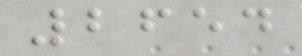2654
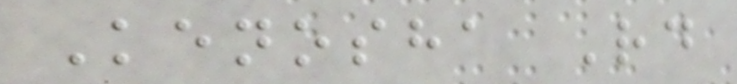Kenosha Rd
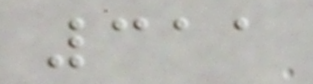311
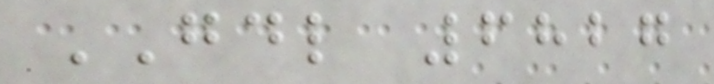GDL 6827
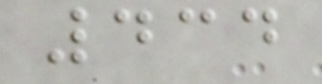434
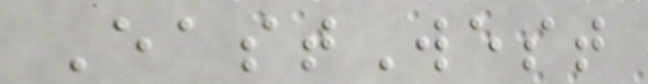EastWest
